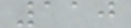110
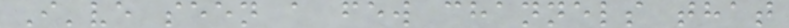I've seen a few channels that
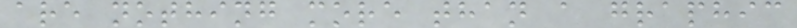are nothing more than a graphic
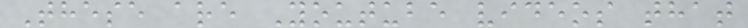These are Youtube videos that
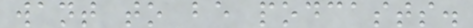want to be podcasts.
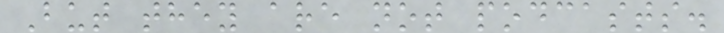But they are not podcasts.
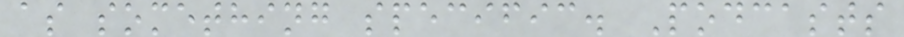as something specific. Podcasts
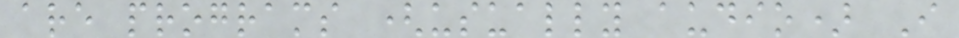are programs (usually audio) I
